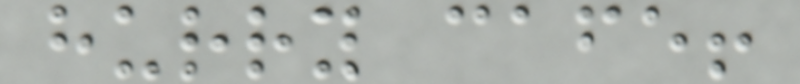hurry cafe!
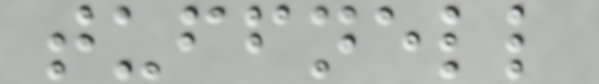tuffnell
